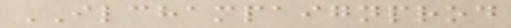ILCHAMPAIGNPROD
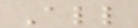All
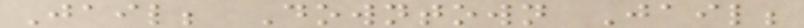Jail; Downtown Jail;
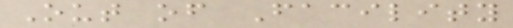Out of Facility
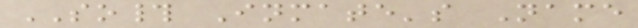SO# Inmate's Name
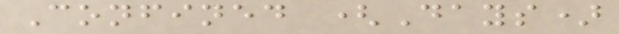Confined (Days)
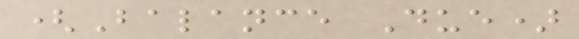(Balance Due)
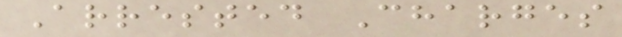Arrested Charges
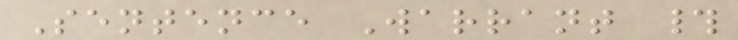Sentence Warrant #
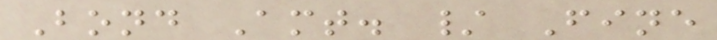Bond Amt. / Fine
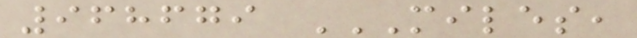968679 MILES,
